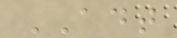ADT
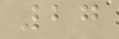27
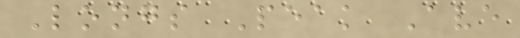Longs Peak Ave
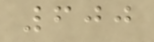600
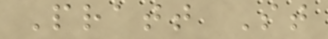Pratt St
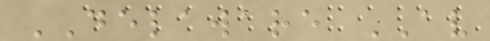DELAWARE AV
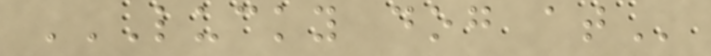LUCKY DOG AT
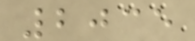2035
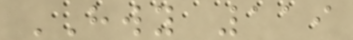HWY 119
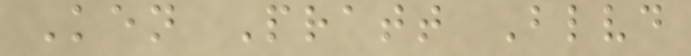Ken Pratt Blvd
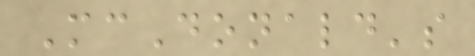McDonald's
